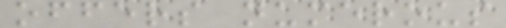offers numerous
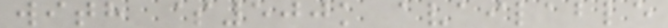with $500k available
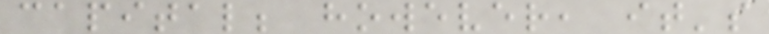capital; however, it's
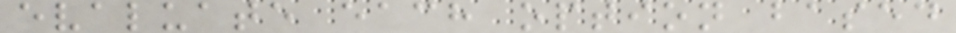evaluate each option based
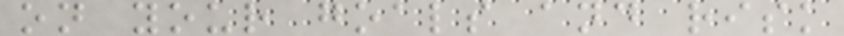on your goals and risk
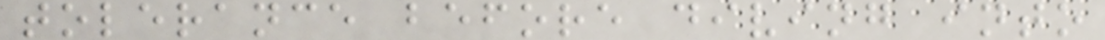tolerance before diving into
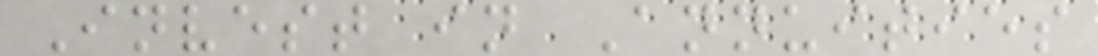Invest in Annuities
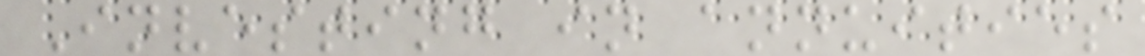Investing in annuities
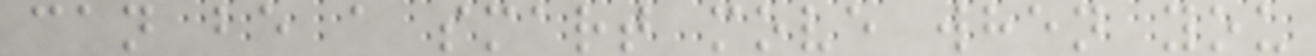can be a smart move when you
